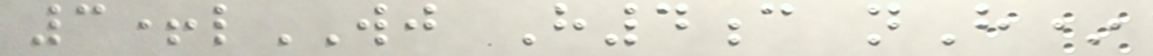3+lWJ H4c nH*
